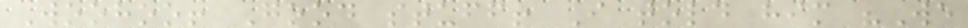Woohoo! Good stuff! I told him "We
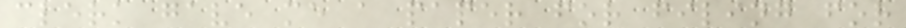clerk gave me a paper for filing for
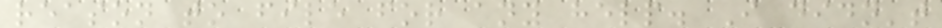reason to file for any help. I didn't
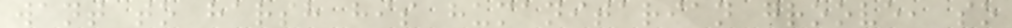want to harsh his humanitarian groove, so
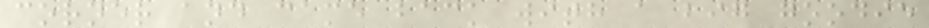corner and came back with a big goodie
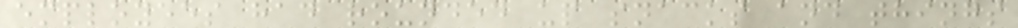employees had rounded up snacks and things
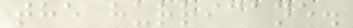the hurricane.
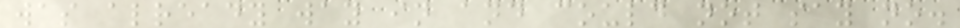was already way in and could not say no.
